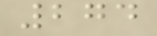274
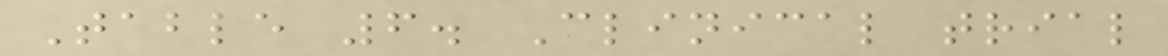Table 6. Clinical trial
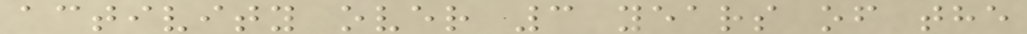activity over 3 years of the
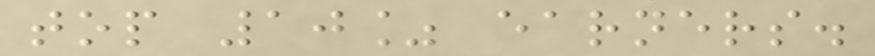top 10% earners.
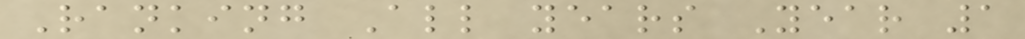Ranking All years Year 1
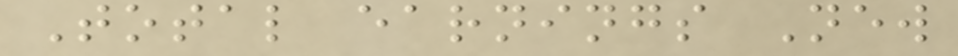Total earnings New
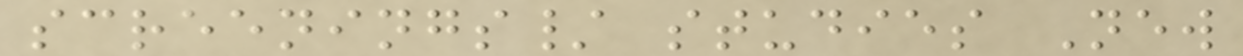screenings/ studies New
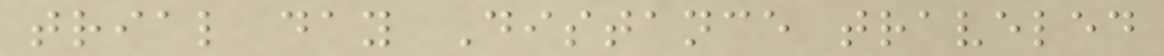trial day Distance traveled
